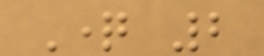Question 2
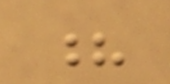?
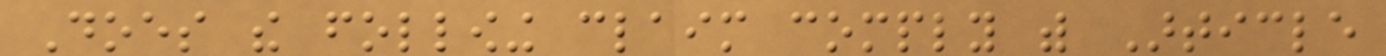Does the following claim comply with Article
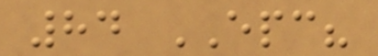84 EPC?
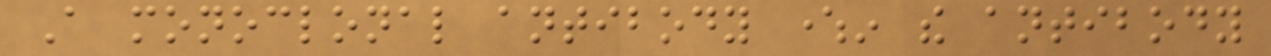A monoclonal antibody wherein the antibody
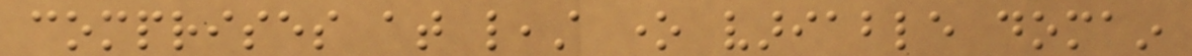comprises at least one variable domain
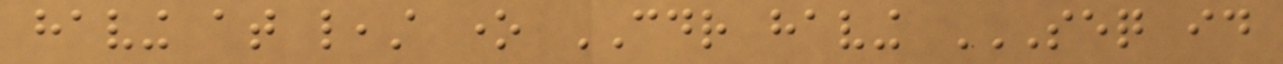having at least one CDR having SEQ ID
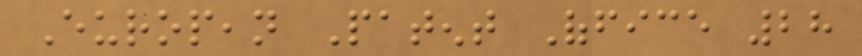European Patent Office 28
